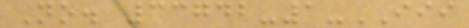No. 33742-1-III
